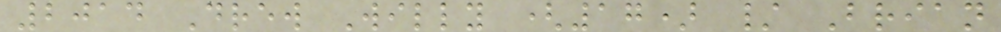2014 Drew Willy (17) / Brian
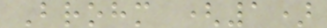Brohm (1)
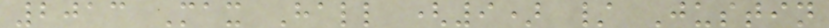2013 Max Hall (9) / Justin
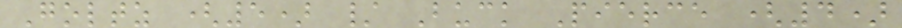Goltz (5) / Buck Pierce (4)
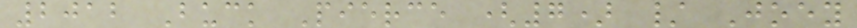2012 Buck Pierce (7) / Joey
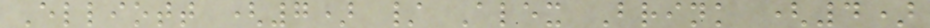Elliott (7) / Alex Brink (4)
